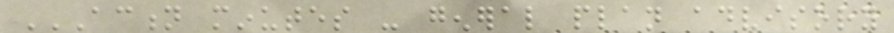ACTION MINUTES - GENERAL PLAN ADVISORY
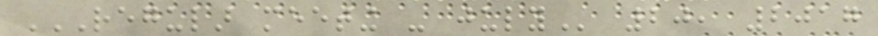REGULAR MEETING - JULY 20, 2017
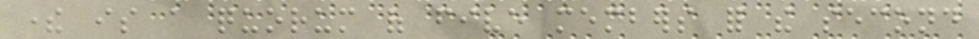there is a quorum of five members for the second
